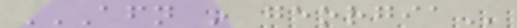AFTERNOON IN GEORGIA
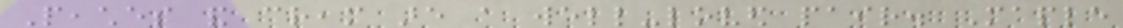Peaches and cream are a well-loved pair. Maple
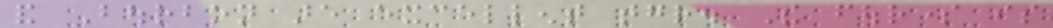and Bourbon are excellent together. The foursome is
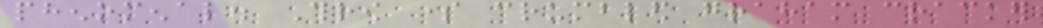phenomenal. Throw some crumbled graham cracker
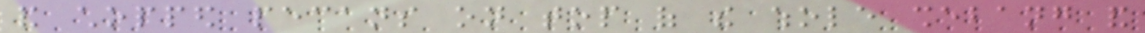and chopped pecans on top of the whole shebang and
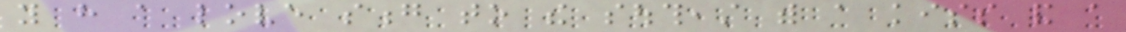you have a love song to the southeast with a kiss and a
